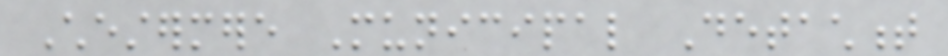Chestermere Municipal Detachment
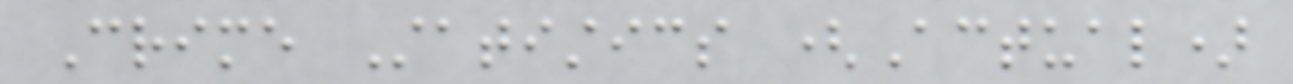Crime Statistics (Actual)
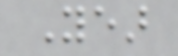Year
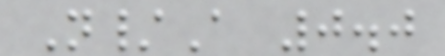N/A 0.0
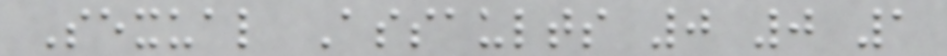Sexual Assaults 0 0 1
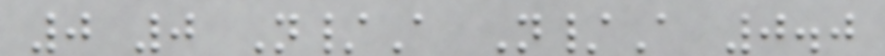0 0 N/A N/A 0.0
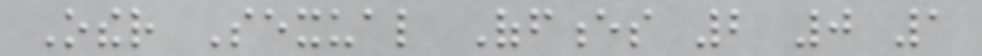Other Sexual Offences 2 0 1
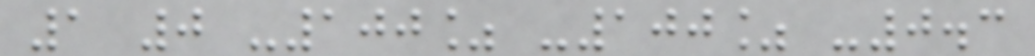1 0 -100% -100% -0.3
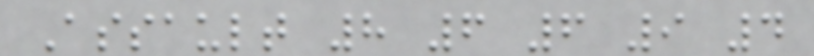Assault 8 6 6 9 4
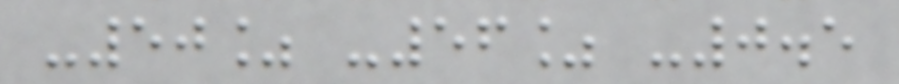-50% -56% -0.5
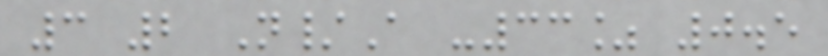3 2 N/A -33% 0.5
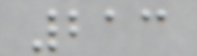213
